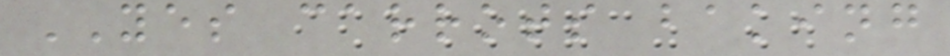YES carrots baking
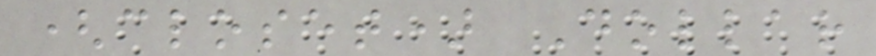(closet) Dollar
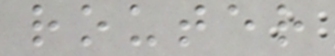router
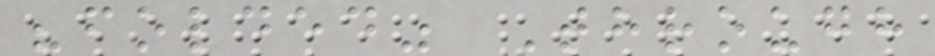"folded" Through
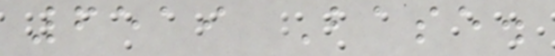6519 Base.
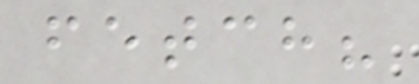fetch?
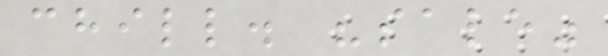chill. "sale"
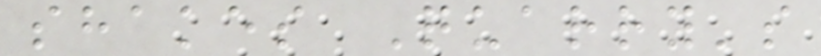shakes Quarry's
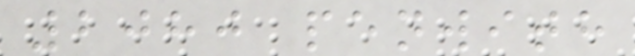2080 penwith
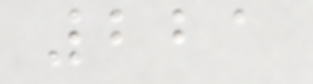221
